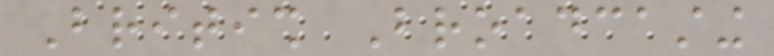British Broadcasting
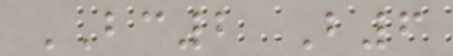BC2 B6
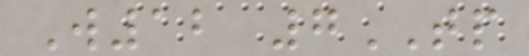W12 7TP
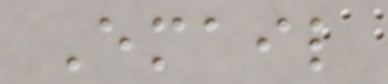Email
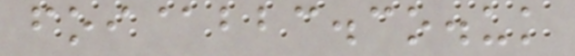foi@bbc.co.uk
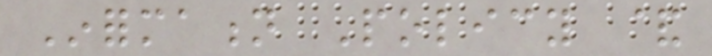Information Policy &
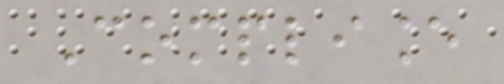Compliance
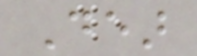Dear
